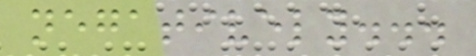negatively...
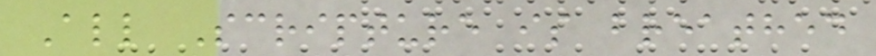All Scripture is breathed
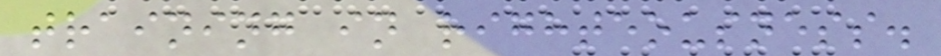training in righteousness.
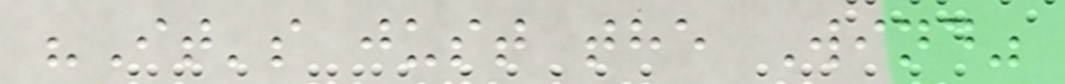"It's just the Wind"
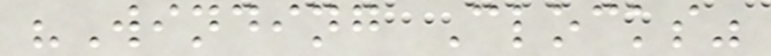"Winding Clocks"
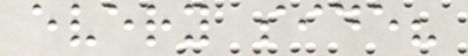every side?
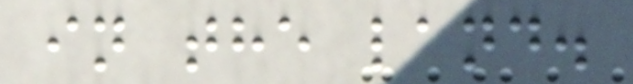in the land.
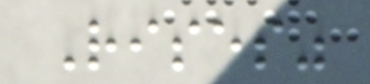Rises"
